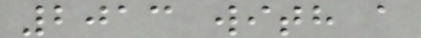2013 with a
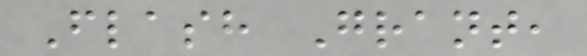Flash Grant,
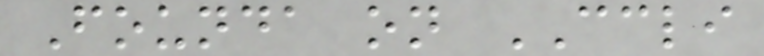Founda on CCLI
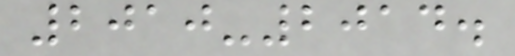2010-2014.
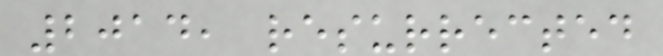2014, resurrected
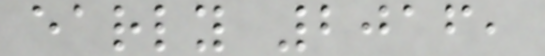early 2016,
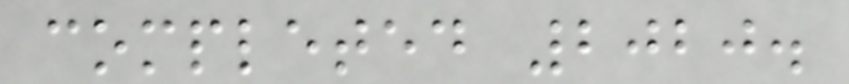completed 2020.
